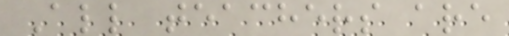All teachers are
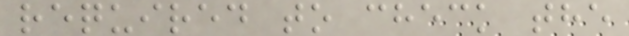required to check the
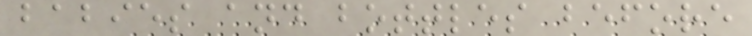babies and bottles before
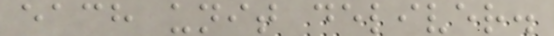each unit deliver.
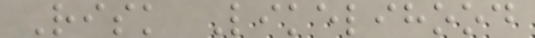Risk Likelihood
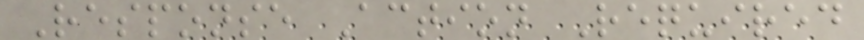Response Action Required
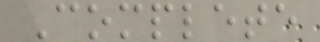Complete
